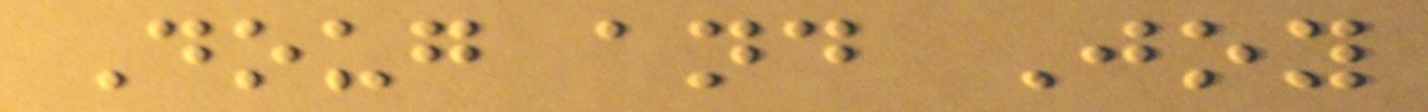Doug and Joy
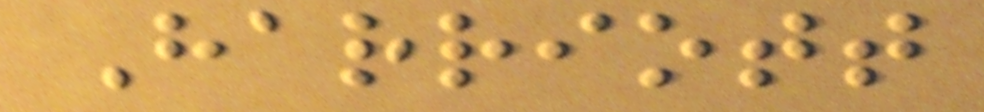Harriott
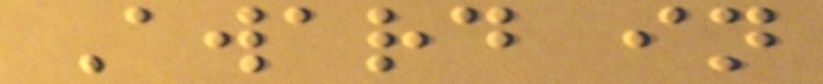Award in
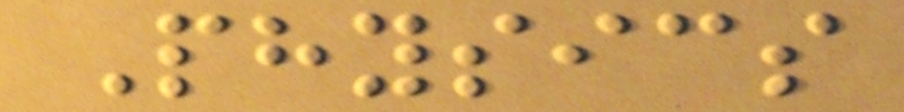Physics
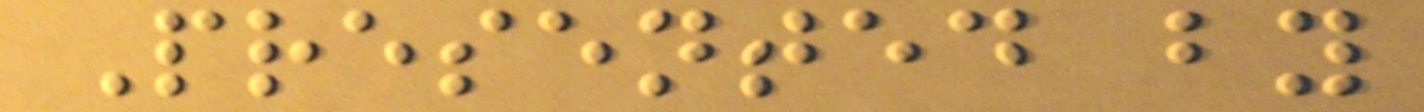Presented by
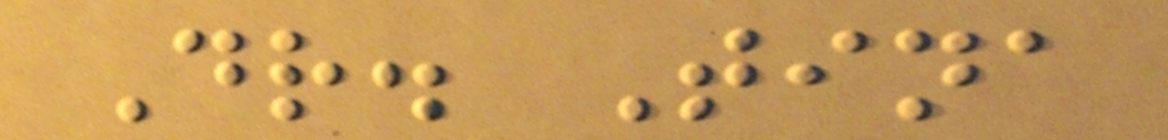Dr. Tina
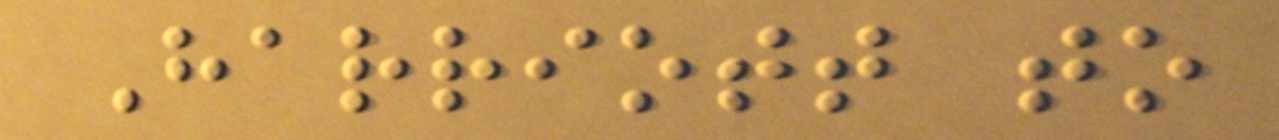Harriott to
